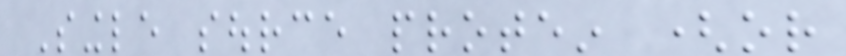Single source protein (or
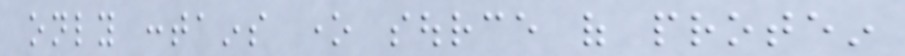only contains one source of protein
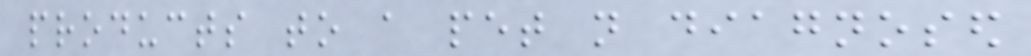products to a pet not diagnosed
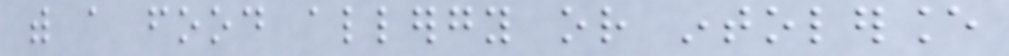with a food allergy or intolerance
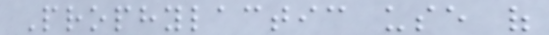Prophylactic use of
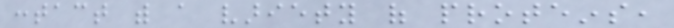contact with a variety of proteins,
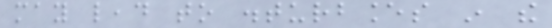may lead to disturbances in the
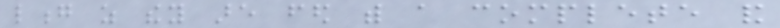long as they are fed with a complete and
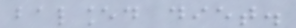balanced diet.
